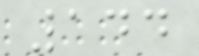144
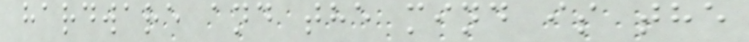hardware and the mind is the
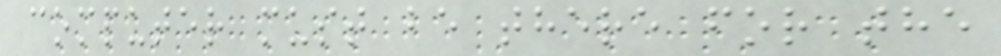computer must be there for the
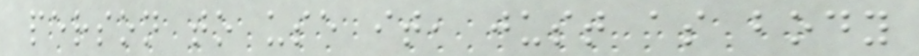person to use it, just as body
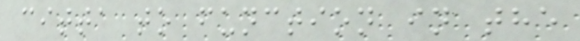citta to function in the
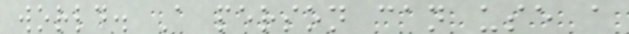world. A person can use a
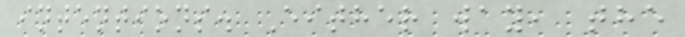intentions. Either way, the
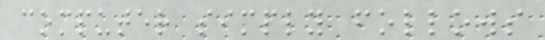computer simply follows
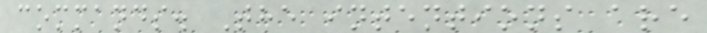commands. The intentions are
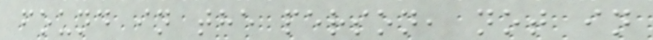found in the person, not in
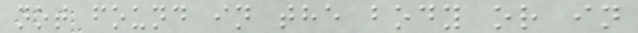not found in the body or in
